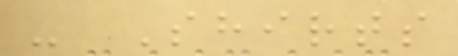- Shirts
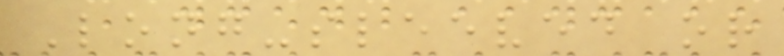Long-sleeved or
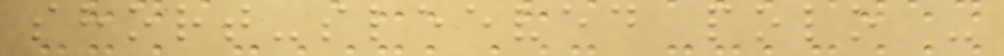short-sleeved polo -
